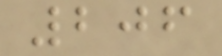206
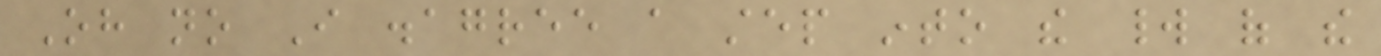Oh no I disagree a step into the world of the
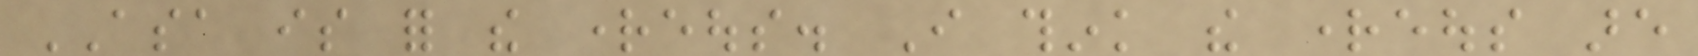ASA is for the righteous. I think the righteous are
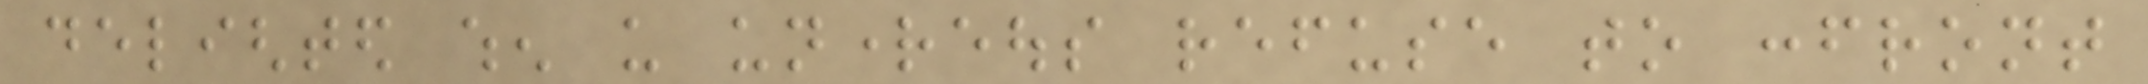delighted when us unrighteous refuse to confront
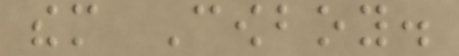them Cowboy.
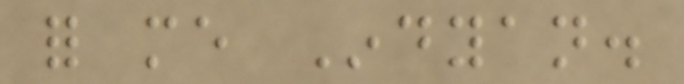for me Indyan.
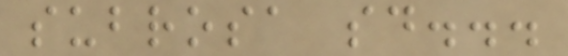subrosa said...
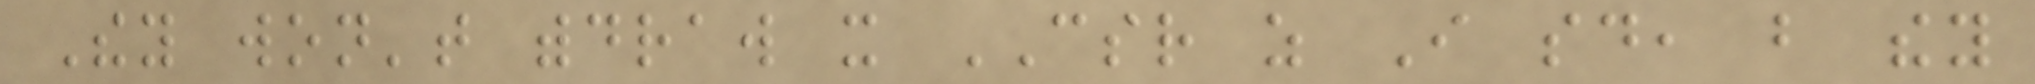They won't withdraw it CSR as I said, but they
